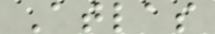Atlas
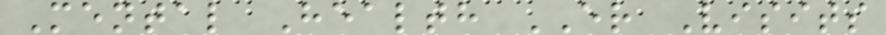Mental Health ER Visits
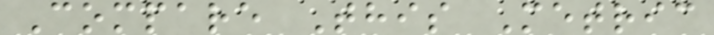Compare This Metric
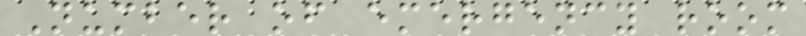Number of emergency room
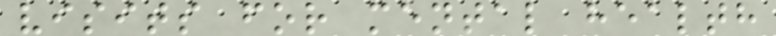visits for mental health
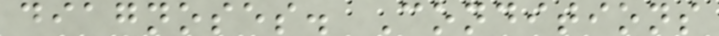diagnoses. Conditions
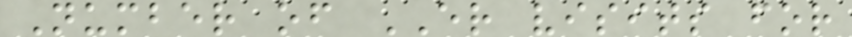Number of ER visits for
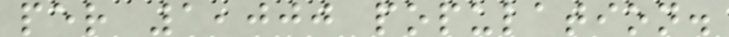per 1,000 population.
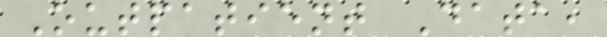Outpatient Data,
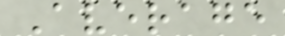Average
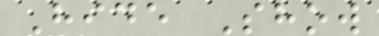Hide Show
